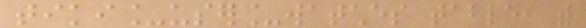tiki_user_watches table, with
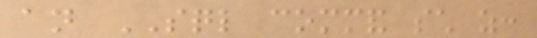an SQL command such as:
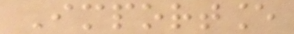Importance
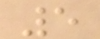5
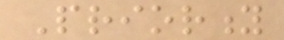Priority
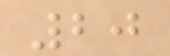20
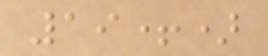19+)
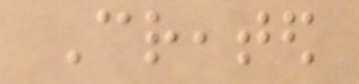Created
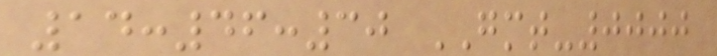14:46:30 GMT-0000
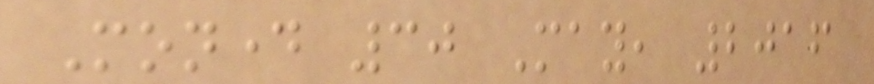Monday 30 May, 2016
